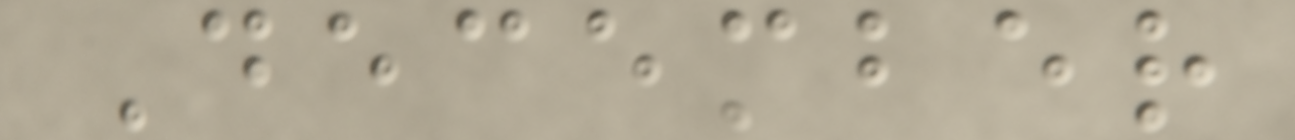December
